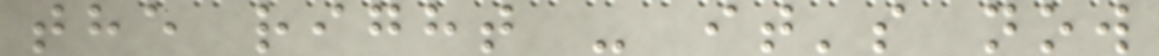the right - it's now
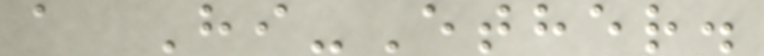a Hi-Ether.
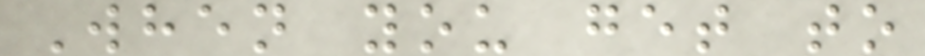When you get to
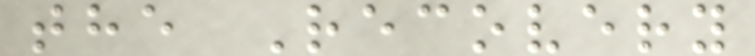the Recovery
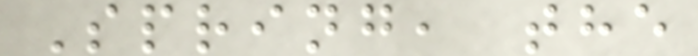Spring, the
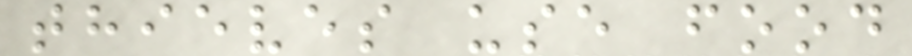thieves use food
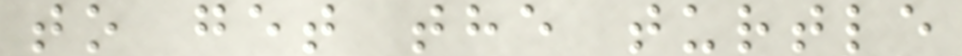to get the turtle
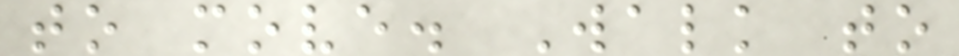to move. Walk to
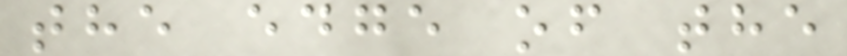the edge of the
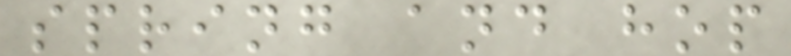spring and hop
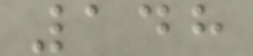148
